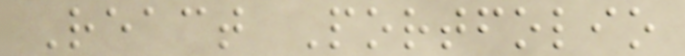React Portfolio
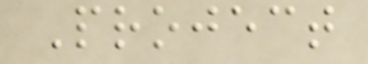Project
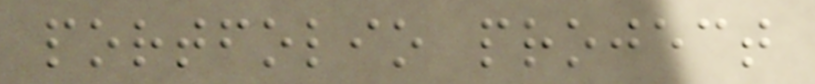portfolio project
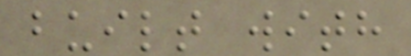built with
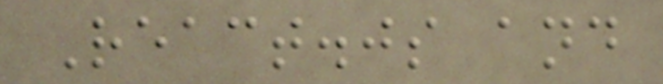React.js and
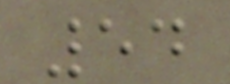54
